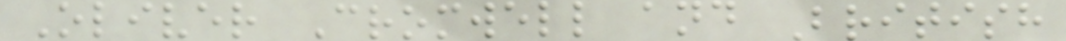Oliver Cromwell and British
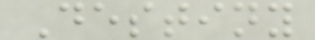Destiny
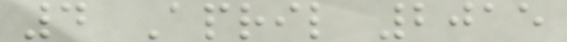4 April 2015
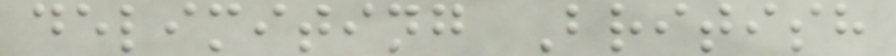delimiting British
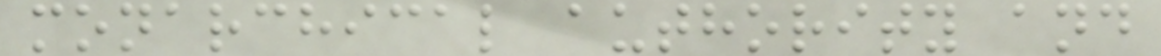monarchical authority and
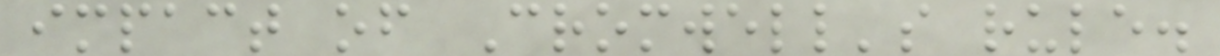impact of Cromwell's rule.
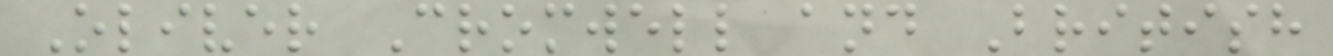Oliver Cromwell and British
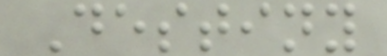Destiny
